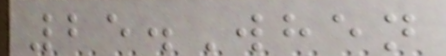25.When
